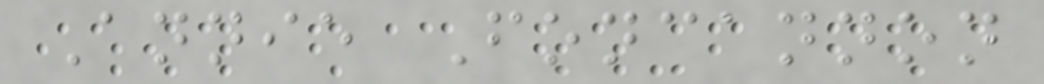Annie Foncannon
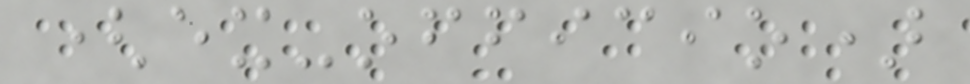(ex-officio)
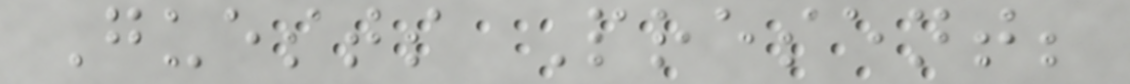Guests Present;
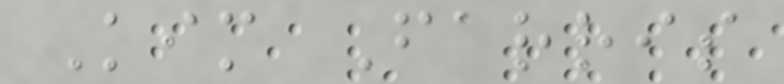Kim Farris
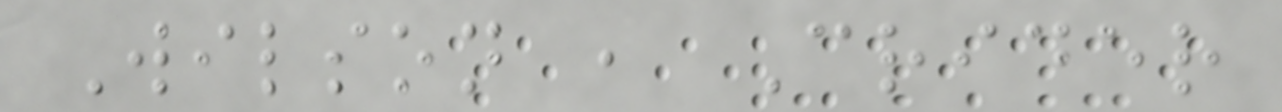Wilson , Crider
